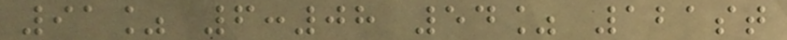91% 6:08 54% 121st
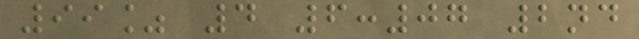99% 4 6:07 2nd
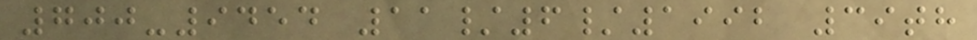700-9454 11/6/1992 39th
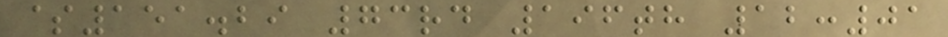$151.29 73rd 196th 12:01
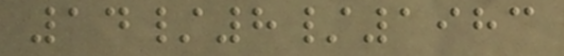14/8/1983
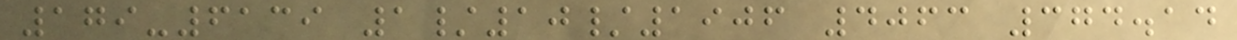179-6139 1/10/1906 4063 374.14
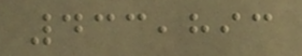433,893
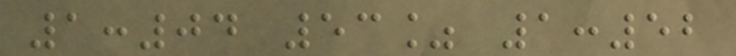1:04 53% 1:52
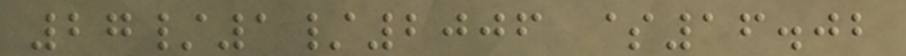27/1/2006 $16.02
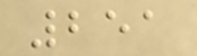251
